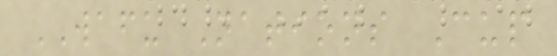WAFU Nations Cup
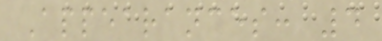Appearances: 4
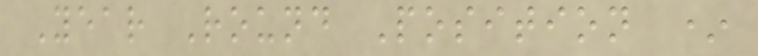Year Round Position *
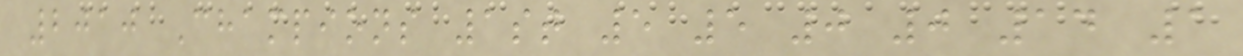2010 Champions 1st 5 5 0 0 14 1
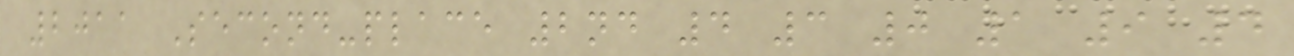2011 Second-place 2nd 4 3 0 1 9 4
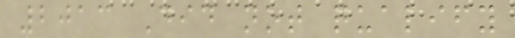2013 Did not qualify
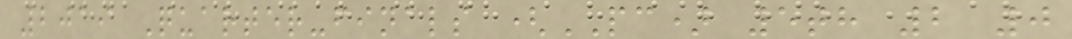2019 Quarter-finals (PC) 5th 2 0
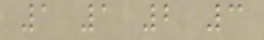1 1 2 3
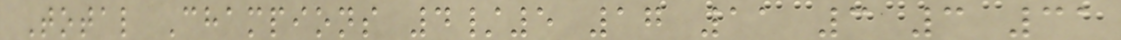Total Champions 4/5 17 11 3 3 31
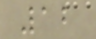12
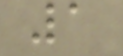1
